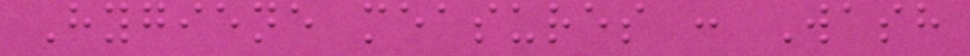Hygiene measures : Wash
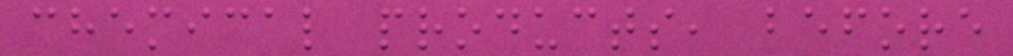chemical products, before
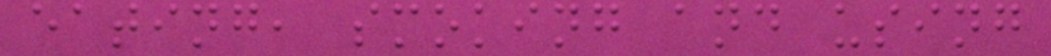eating, smoking and using
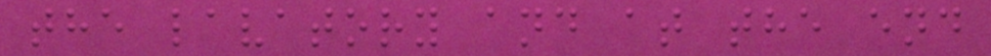the lavatory and at the end
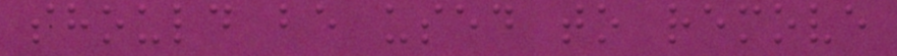should be used to remove
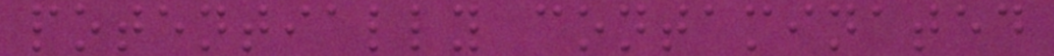potentially contaminated
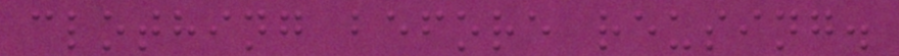clothing before reusing.
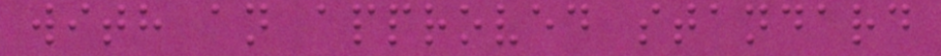with an approved standard
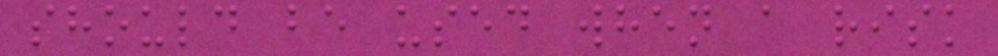should be used when a risk
